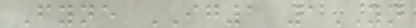Fyne IG1 1YN
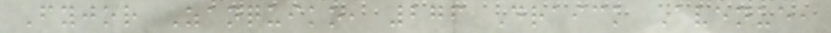Fyjor Zanquiko, 276 Draick Avenue,
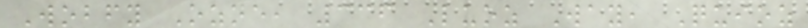Wobfy Ozne, 336 Luoz Way, Quioz
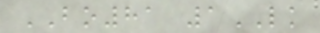BO81 1LK
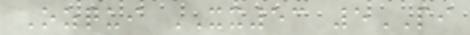Ozqui XX53 5PI
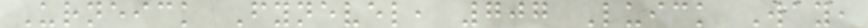Urneick Fynevel, 707 Luick Way,
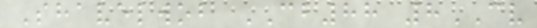Shavelwob CB88 8CV
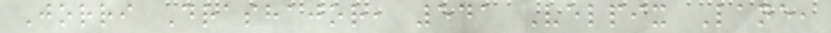Jorri Drashajor, 541 Velpix Lane,
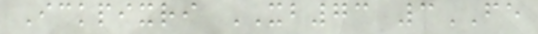Ickpixri XB73 3FE
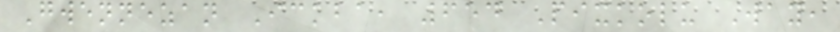Gwennezan Ickba, 654 Pixkolu Way,
